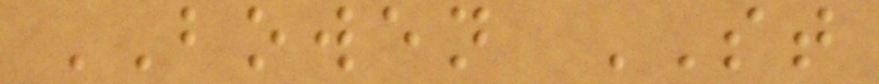BOWEN ST
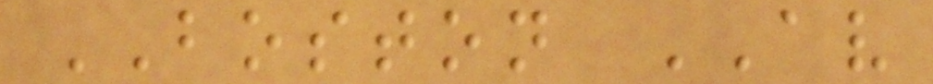BOSTON AV
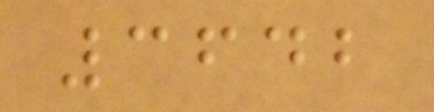3642
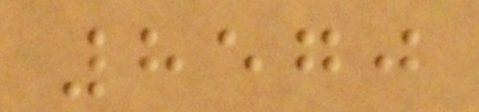8570
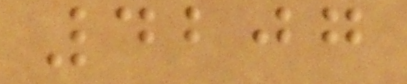4207
